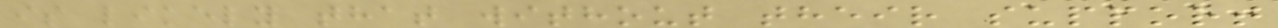is likely that without their support
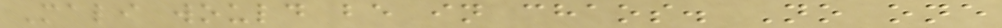Mali would be in chaos. No one
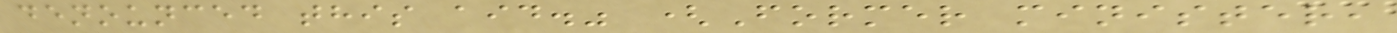denounced this aid." (Former minister,
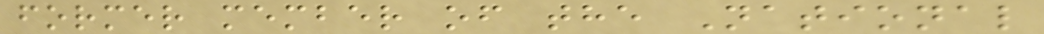former member of the National
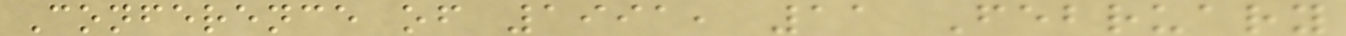Conference of 1991, 11 February
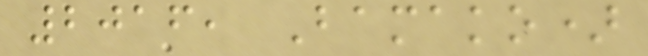2016, Bamako)
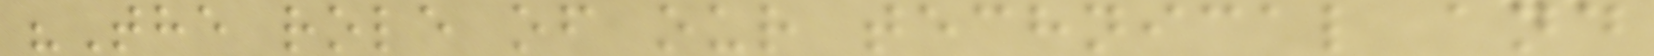"The role of our technical and
